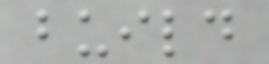build
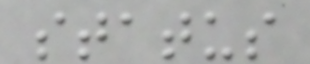status
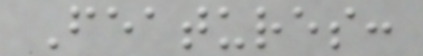Features:
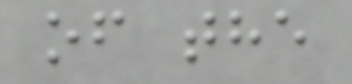of the
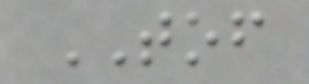TOF
